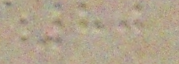80
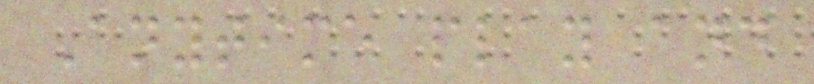Anytime play and
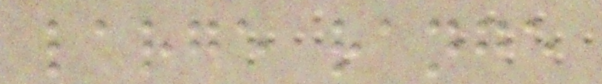large range
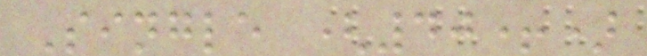Single (40+)
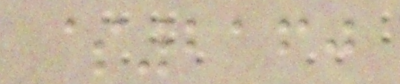$2160
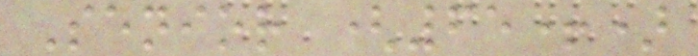Senior (65+)
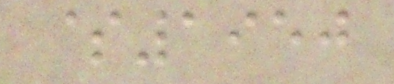$1950
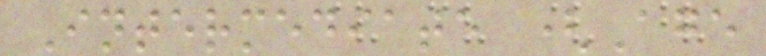Intermediate (Age
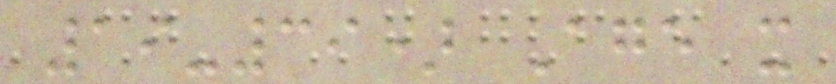19-39) Age x
